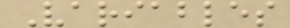Variables
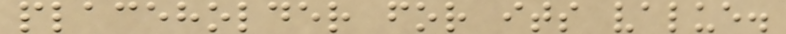placeholder for its value.
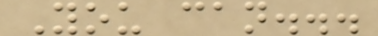You can...
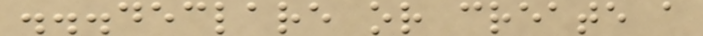...declare or create a
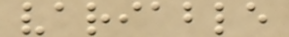variable
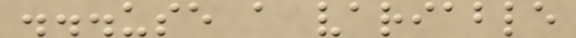...use a variable
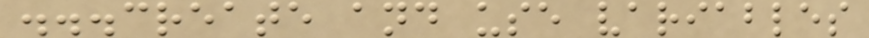...create and use variables
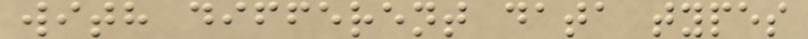with different data types
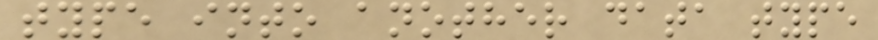type into another data type
